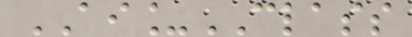AI_CLASS
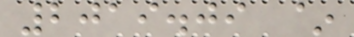2019.09 ~
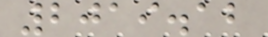2019.12
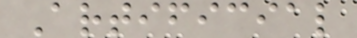Artificial
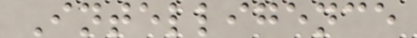Intelligence
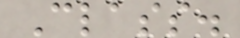Class.
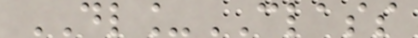DL_CLASS
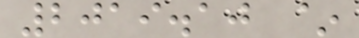2019.10 ~
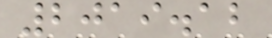2019.12
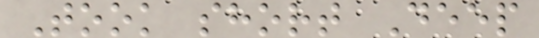Took short Deep
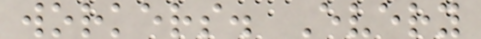workers. Every
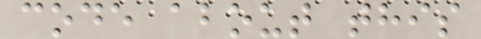code about this
